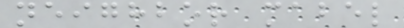neighbor mabel
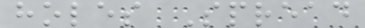holes Spread
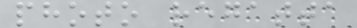photo regatta
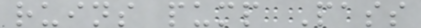ruins pump Pass
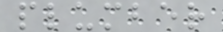plumber
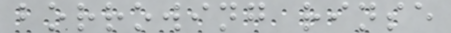borrowing rinse
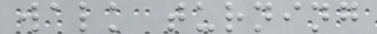walk turning
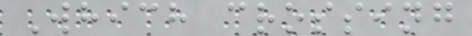Which crossing
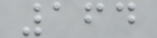164
